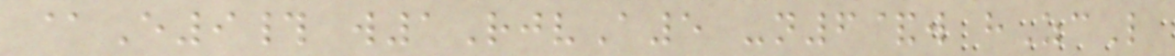@E9# w1RjvA5 -n6&w hZcL
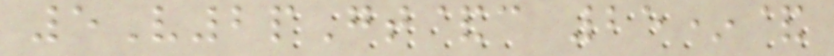5V2pGt&c 25*&
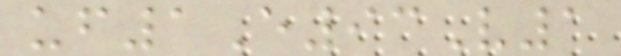uf1E93V1
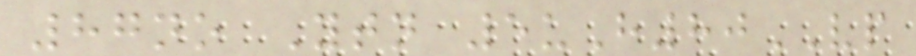87no Ytn 5uH80VP
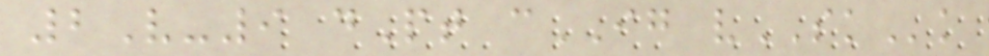2V-9 dPt cIG vSKk
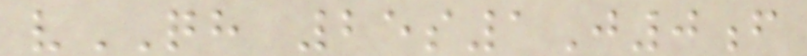vQH 25s1J0f
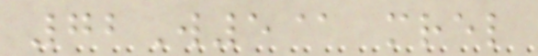72W5@ mrel
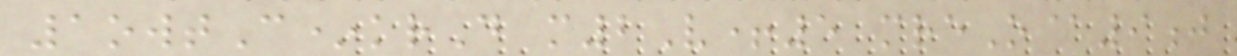1owtC*krD m2V+5 mreO@9j
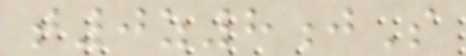t0z8jS
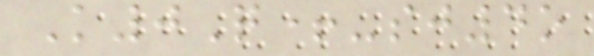K0Q+-sj4o
